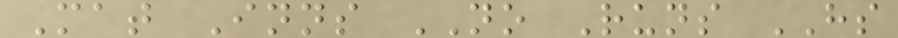Mat Inns NO Runs HS
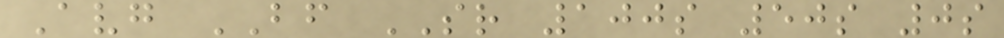Avg BF SR 100s 50s 0s
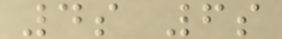4s 6s
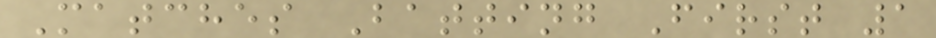Matches Batting First 1
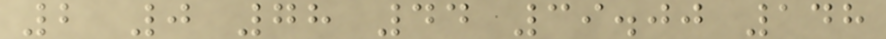2 0 78 44 39.00 148
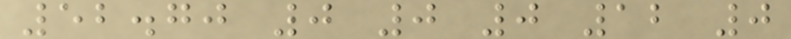52.70 0 0 0 12 0
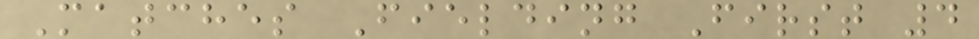Matches Fielding First 4
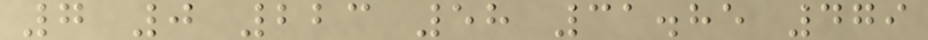7 0 223 58 31.85 479
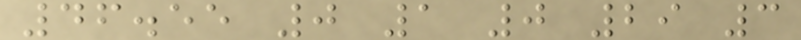46.55 0 1 0 29 3
